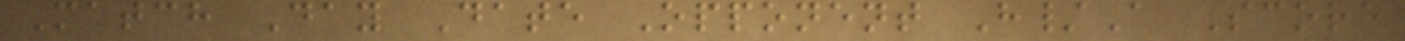Match Day Date Opponent H/A Score
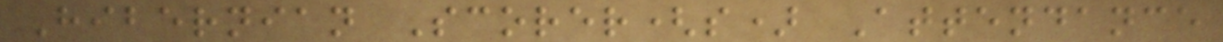Hibernian Scorer(s) Attendance
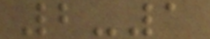2-1
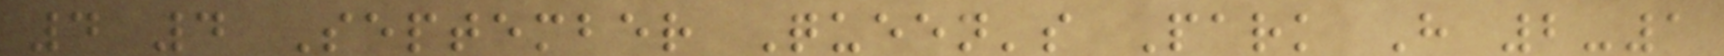4 4 September Queen's Park H 2-1
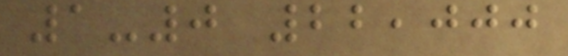1-0 22,000
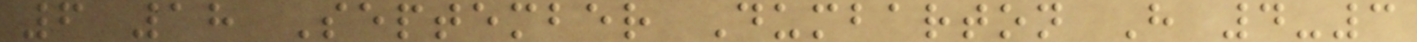6 18 September Dumbarton H 4-3
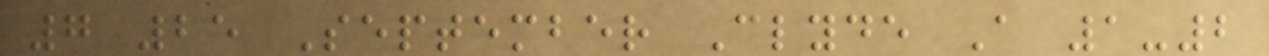7 25 September Clyde A 1-2
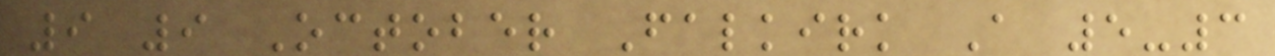9 9 October Falkirk A 5-3
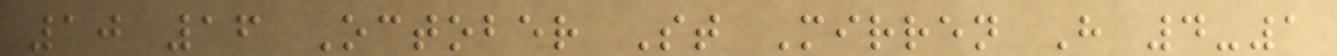10 16 October St Mirren H 4-1
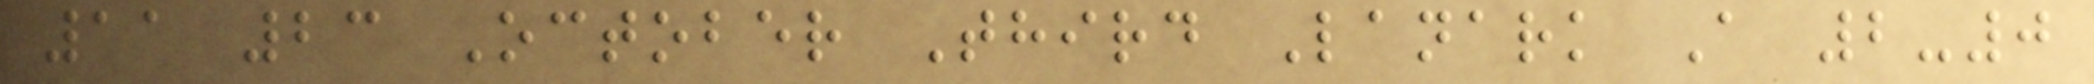11 23 October Third Lanark A 2-0
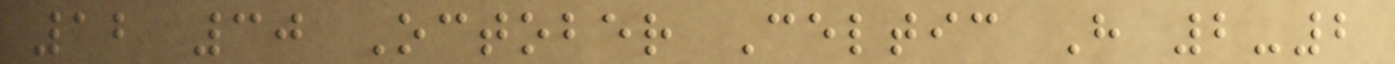12 30 October Celtic H 2-2
